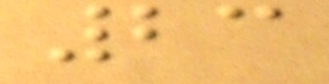23
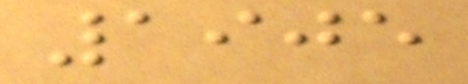1905
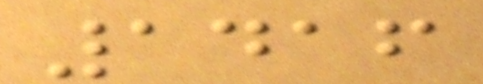1416
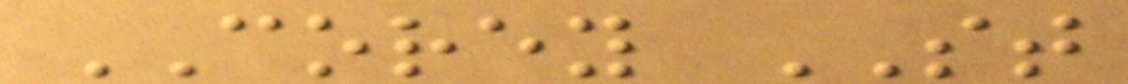COREY ST
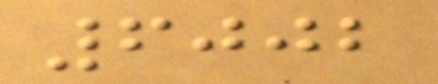6002
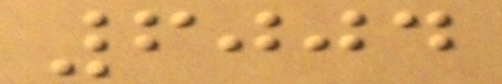6004
